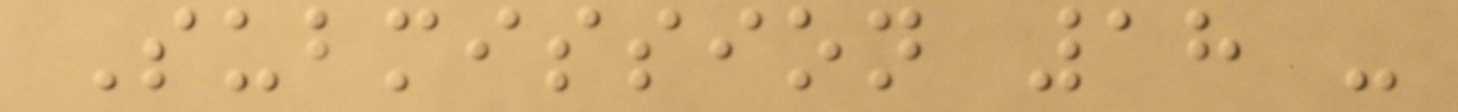Submission 18 -
